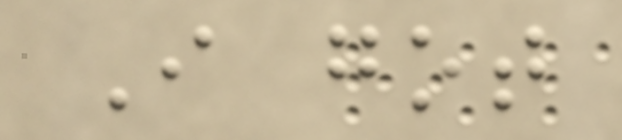I got
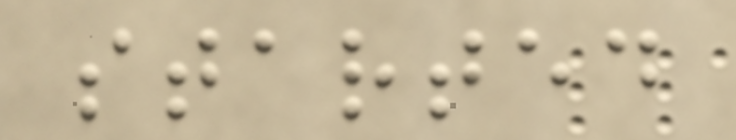started
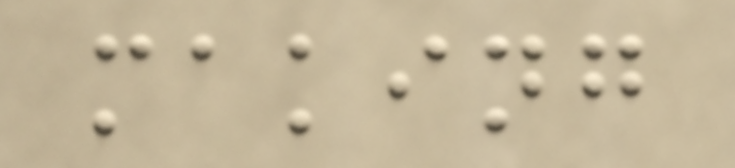making
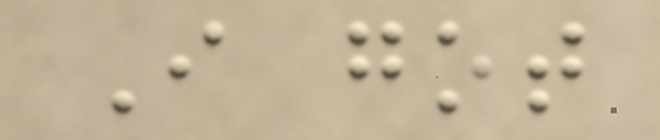I got
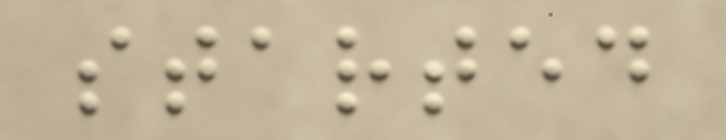started
